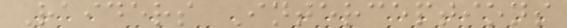Raiders Interceptions
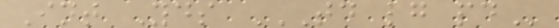Int Yds TD LG PD
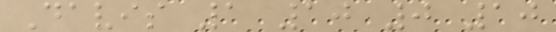Davis 1 10 0 10
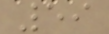59
